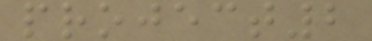project2
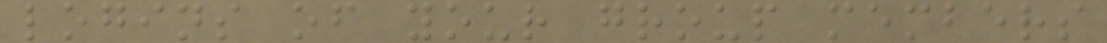logins of your group members
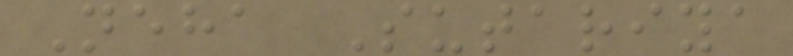Neha Sutariya
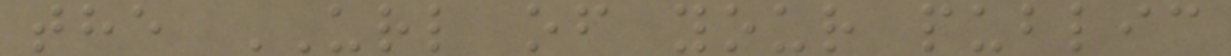the URL of your public
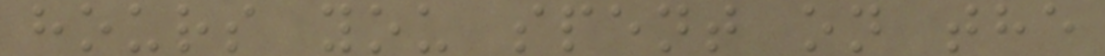hours you spent on the
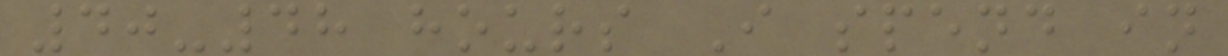40-48 hours I spend in
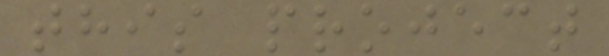this project
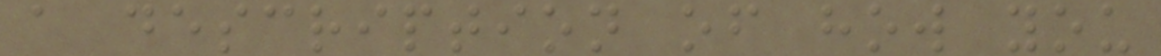a description of how you
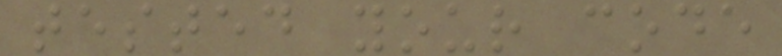tested your code
